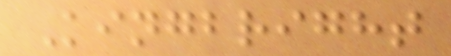Kingbright
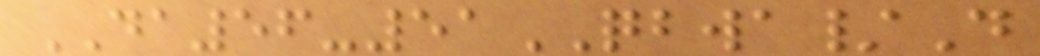DA56-51QBWA/D
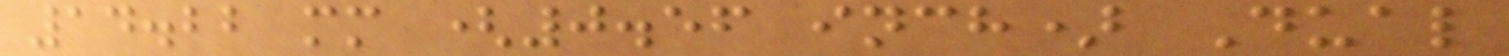14.22 mm (0.56 inch) Dual
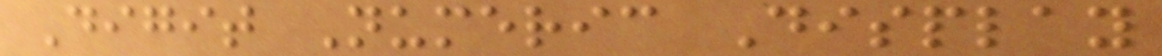Digit Numeric Display
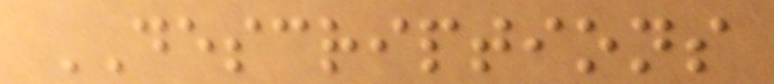DESCRIPTIONS
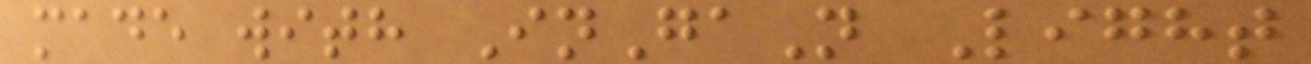made with InGaN Light
